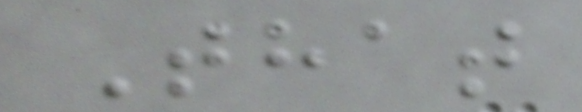That
